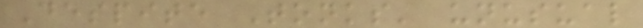Despite Tonks' unusual
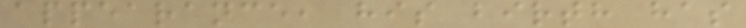appearance, his birth has
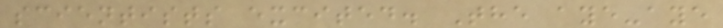scientists excited. The aye-aye
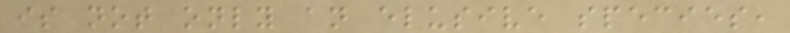is not only an elusive species,
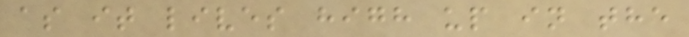as it lives high up in the
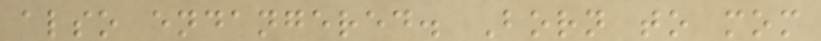also endangered. Born to mom
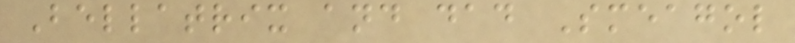Bellatrix and dad Smeagol
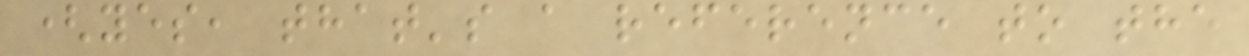(yes, that's a reference to the
